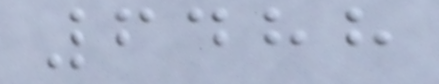6488
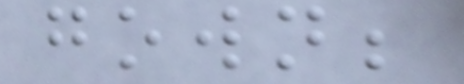gown;
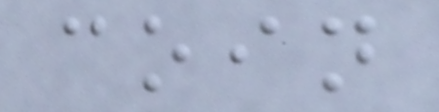coin
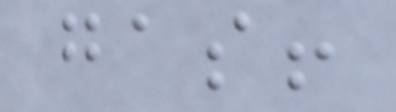gas!
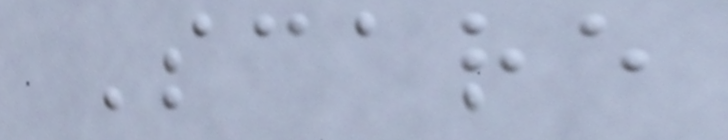Scare
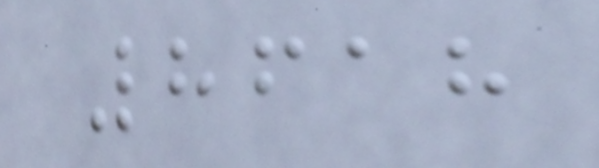8618
